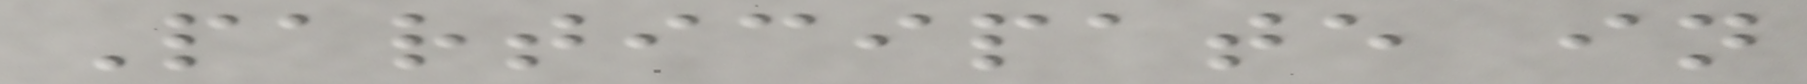Participate in
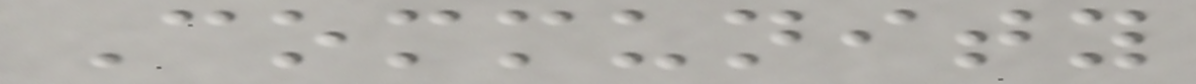Community
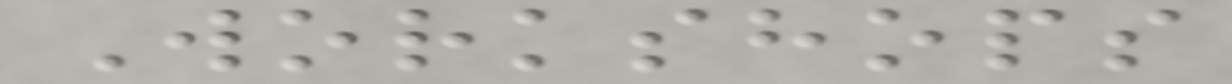Workshops
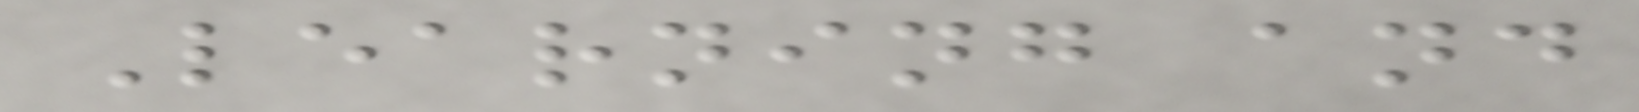Learning and
